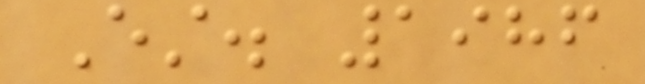Est. 1986
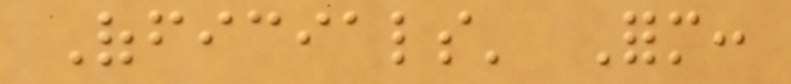Officials' Form:
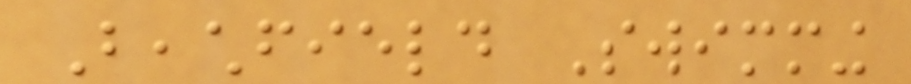Beachfield Swimming
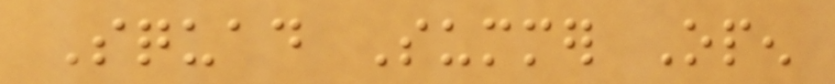Squad Summer Open
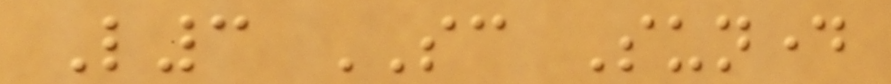L3 SC Sunday
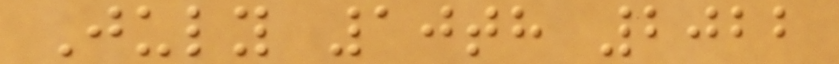July 10th 2022
